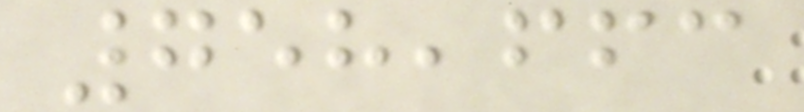758,663
